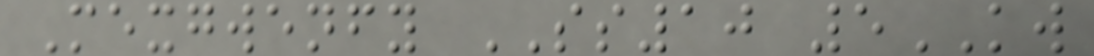Mexgwenfy SS10 5KW
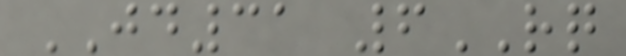JD31 6RQ
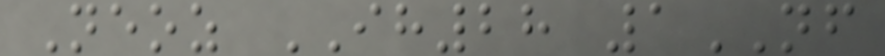Neoz IH28 1NF
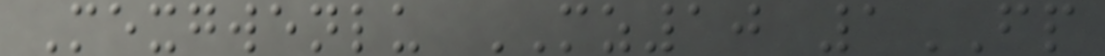Mexgwenlu MZ10 1FP
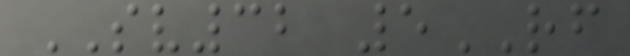SV32 5RF
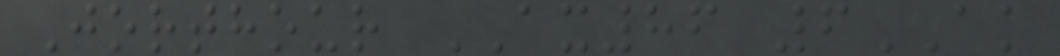Jorthour AX86 6AK
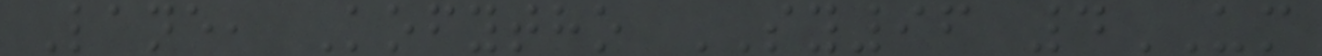Lane, Kofytho SY96 4UM
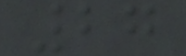27
